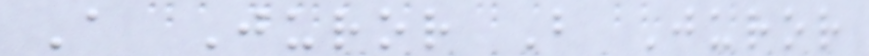A Juror B Juror
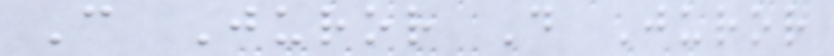C Juror D Juror
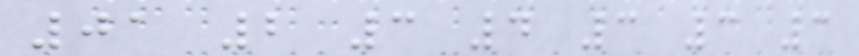01 2 3 4 3 3 3
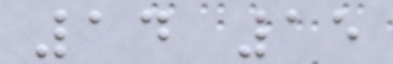14 15
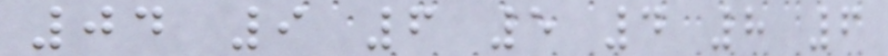04 9 6 5 4 8 6
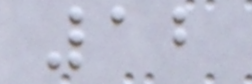12
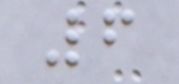6
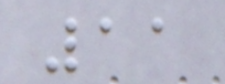11
